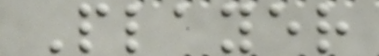Player
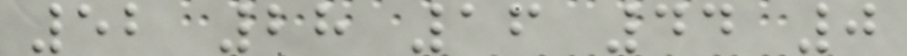52 28 16 44 0
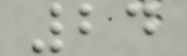24
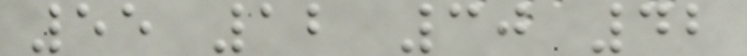55 12 30 42
